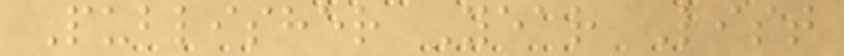Publisher Year List
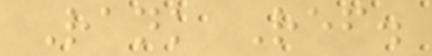Rank Ref.
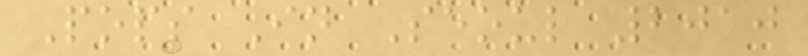Pops In Seoul 2010
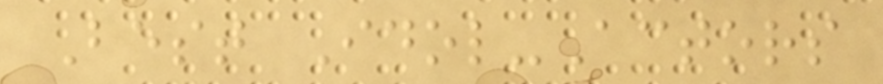Best Idol-Actors
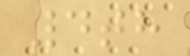4th
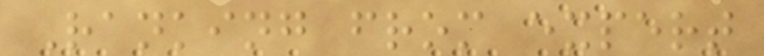Ranking from expert
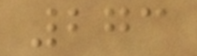273
